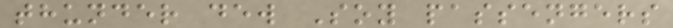thunder dew Soy passengers
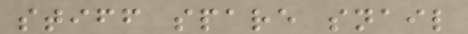stiff spare snail
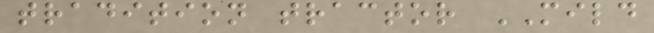tradition tractor MILD
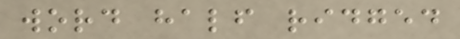word half ridged
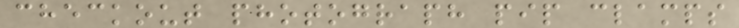checkout photograph pip clamps
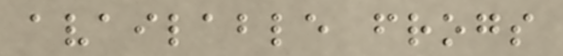available frogs
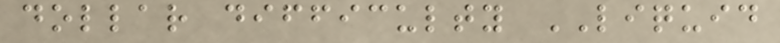dollar difficulty LIQUID
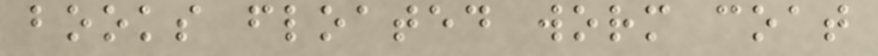books floated worm coat
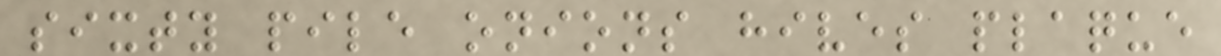sixty pile onions hives plaque
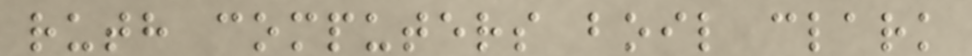ruth computers boil clark
